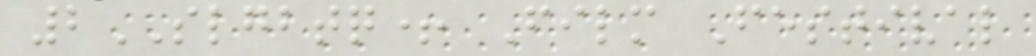2SLGBTQ+ Film Festival
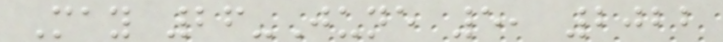May 26-June 5, 2022
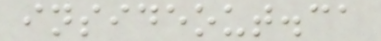insideout.ca
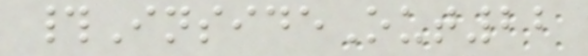#InsideOut22
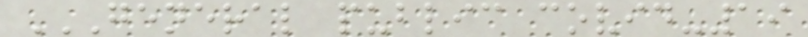GENERAL PUBLIC COVID-19
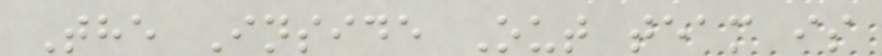The Inside Out team is
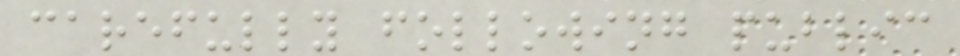carefully following public
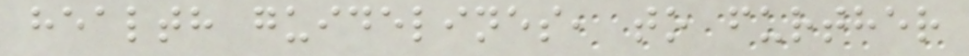health guidelines, to further
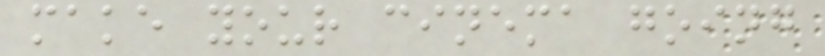make your cinema going
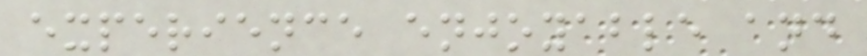experience enjoyable and
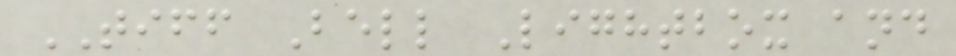TIFF Bell Lightbox and
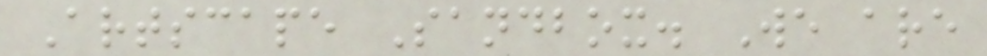Artscape Sandbox. We are
